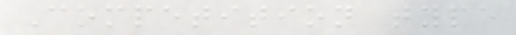Competition type
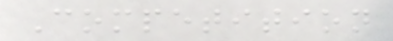Competition
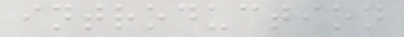introduction
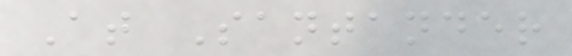At Santander
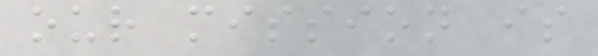our mission is
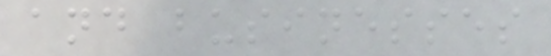and businesses
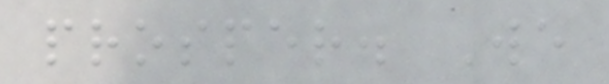prosper. We
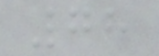78
